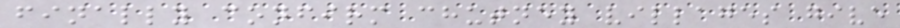finally confirm chutney villages give
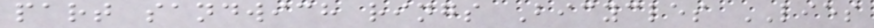part sandwich rings Bicycles LIES
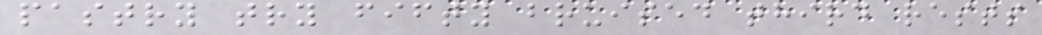pastry try fifty bruised third rests
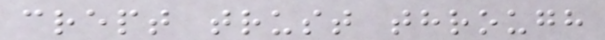crept trust through
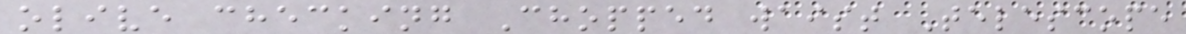olive checking Chopped waist Telescope
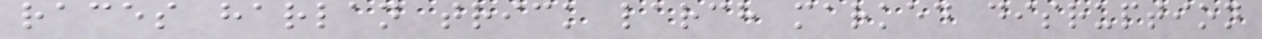races harlan trick larch marked disruption
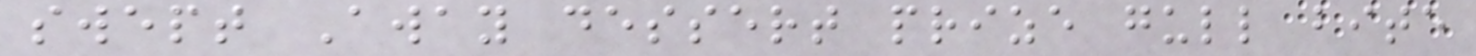swept Away dessert prize gull bite
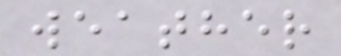weather
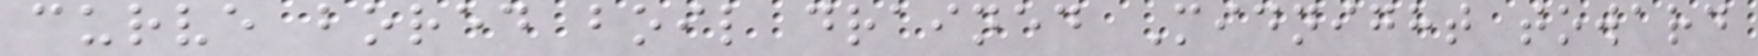curve bored boil drained Midnight toward
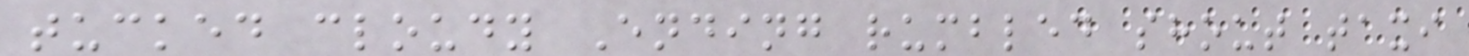tucked cloudy Ending rumbled shout taxi
